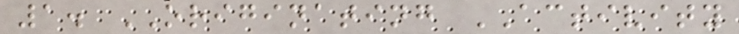1. ORIGINATING ACTIVITY
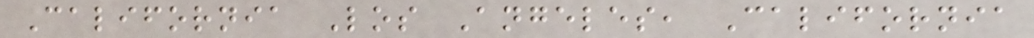California Los Angeles, California
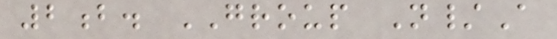2b. GROUP N/A
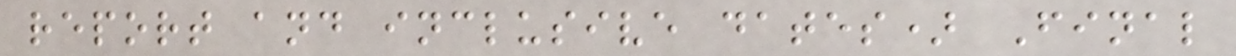report and inclusive dates) Final
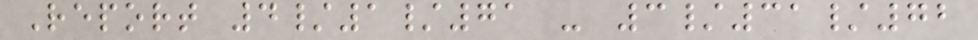Report 4/1/71 - 3/31/72
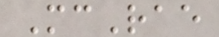McRae
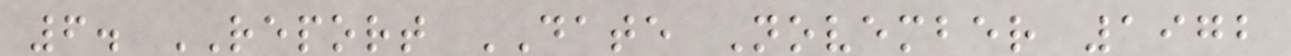6. REPORT DATE November 1972
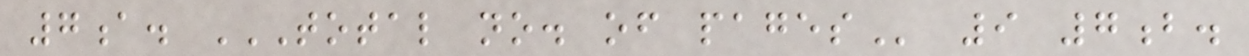7a. TOTAL NO. OF PAGES 9 7b.
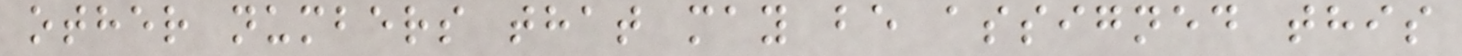other numbers that may be assigned this
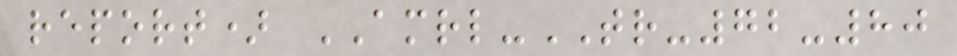report) AMRL-TR-72-80
